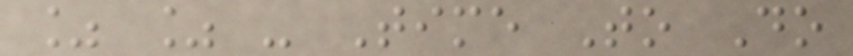% % - Time To Do
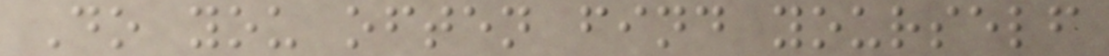Do you often find yourself
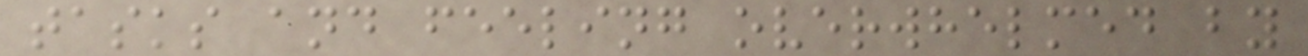tasks and feeling overwhelmed by
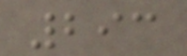293
